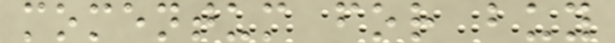momentum for buy
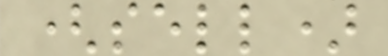(sell)
